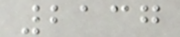2137
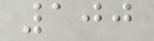100
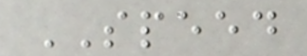SPEED
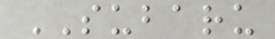SUBARU
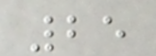25
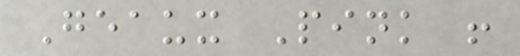Geaux Pink !
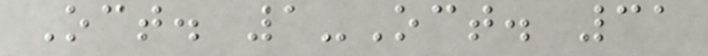Oct. 1-Oct. 31
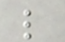l
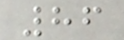86
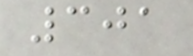301
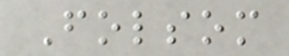Folsom
